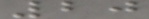20
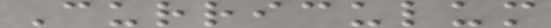Curriculum
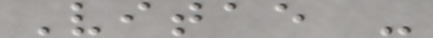Vitae -
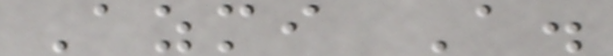Azmi A.
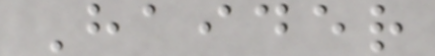Haider
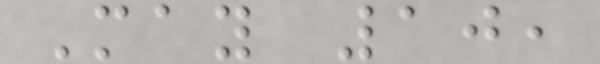May 10,
